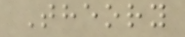Theory
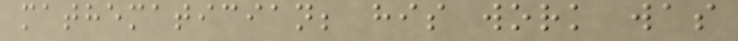mathematician; his work was
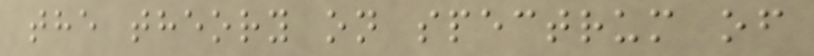the theory on spectrum of
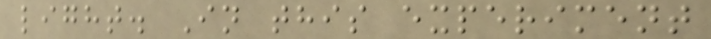light. In this experiment
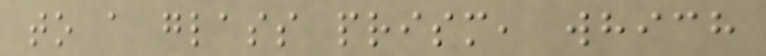to a glass prism, which
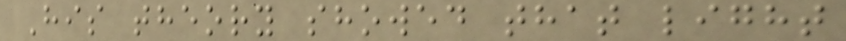His theory showed that light
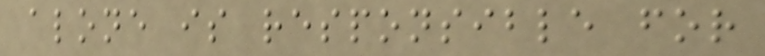alone is responsible for
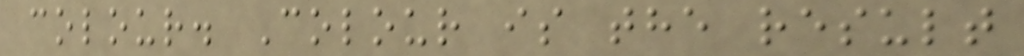colour. Colour is the result
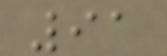91
